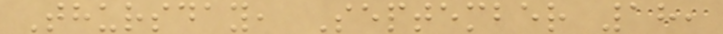Thursday, September 18,
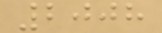2008
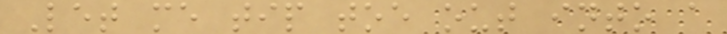Let me tip toe out into a
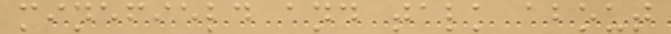minefield and talk about
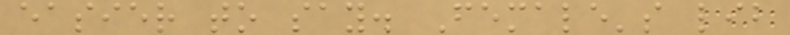easier to say. Female's lib
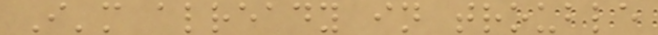I'm already in trouble
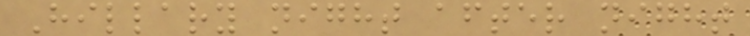Hillary night after night
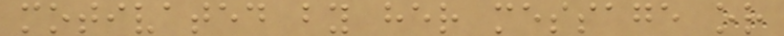motivated by her message or
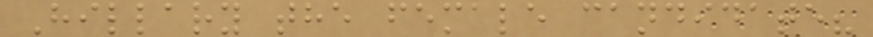Hillary the female candidate?
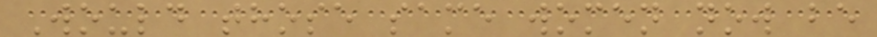Would those same women now be
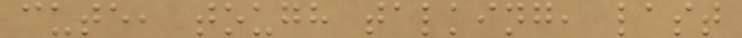cute, tough talking, last
